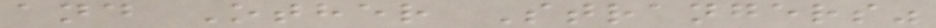and Other Strangers"
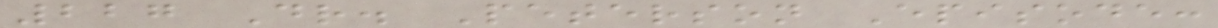227 Dr. Peterson Episode:
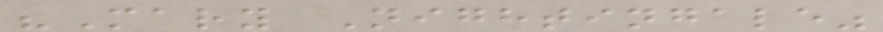"Mary Nightingale"
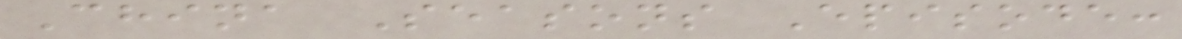China Seasons Episode:
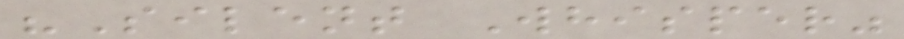"Silent Whisper"
